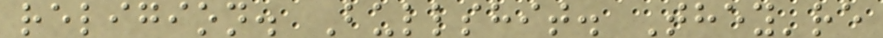religion. Bullshit. They're
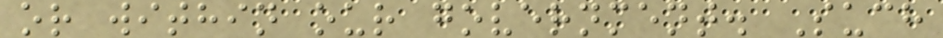or within our government. Such
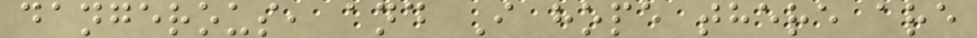dangerous, and I hope there are
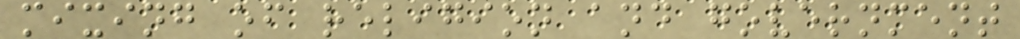mixing of religion and government
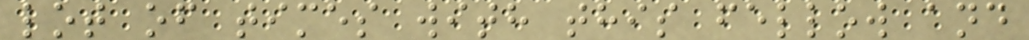lot of times with this fellow and
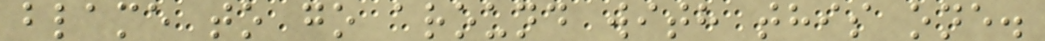blame to go around with this one.
